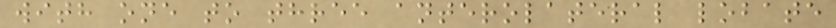with one to three anterolateral lobate
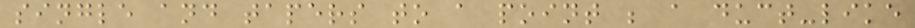single and tapers to a point ; a duct-like
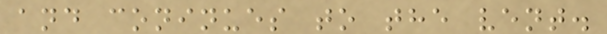and coninues to the vent.
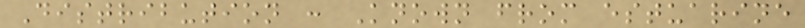Distribution : Known from estuarine
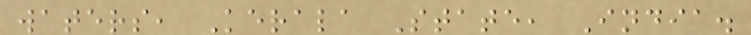waters, Kerala State, India.
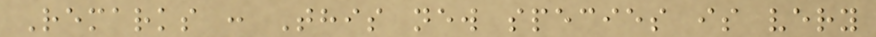Remarks : This new species is very
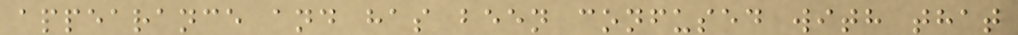appearance and has been confused with that
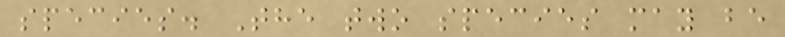species. The two species may be
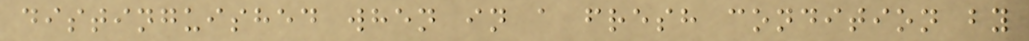distinguished when in a fresh condition by
